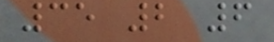35 2 6
